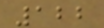122
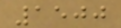1500
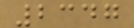2347
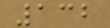132
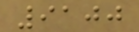9100
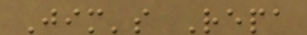Jim's Repa
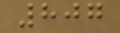807
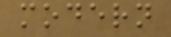modern
